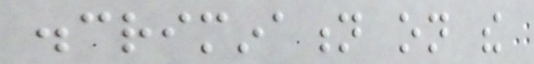discrimination on the
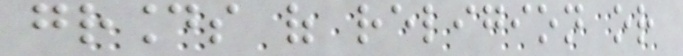grounds of religion or
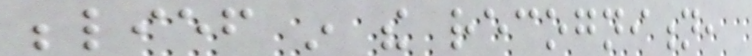belief in the recognition,
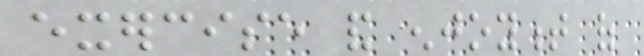exercise and enjoyment of
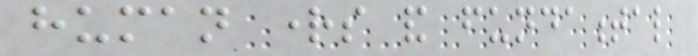human rights and fundamental
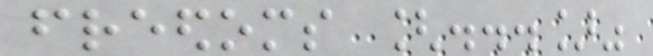freedoms [...]"
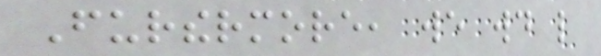Furthermore, we would like
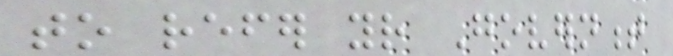to refer your Government
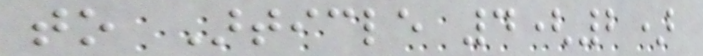to Article 4(2)
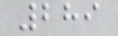289
